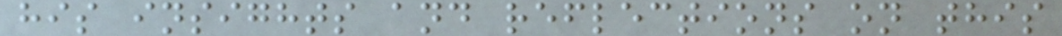his insights and reflections on this
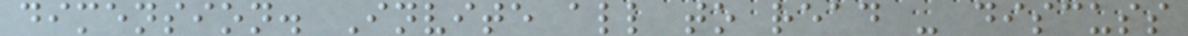dimension. Invite all to read - discuss
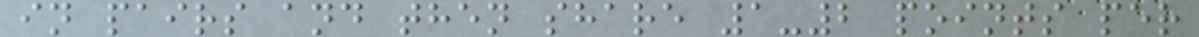in pairs and then share 1-2 points per
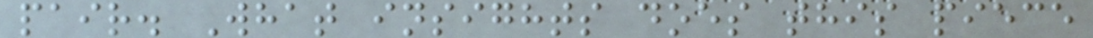pair. What insights does this piece
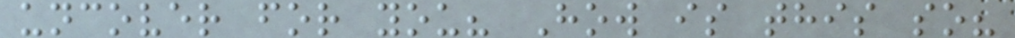uncover for you? How is this so?
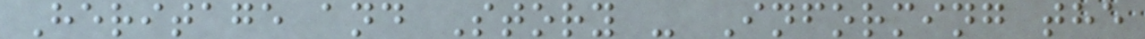Heritage and Story - Informing the
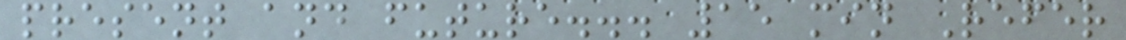present and future... 15 min Refer
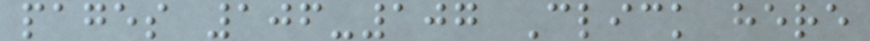pages 106-107 Click here
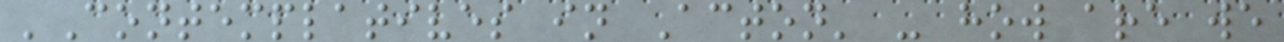'Contemplatives in Acton' - how are we
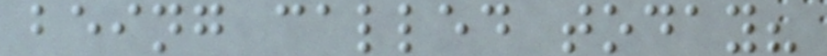being called today?
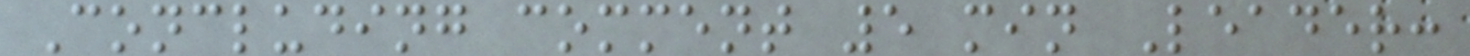Concluding comment 5 min Leader:
